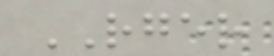RGER
